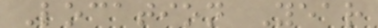Location Year
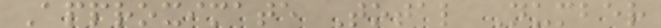Approximate Total Number
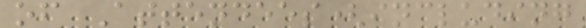of Attendees(including
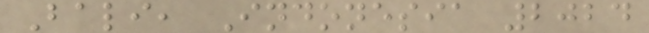Bali, Indonesia 2024
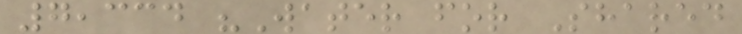7,334 "Water for Shared
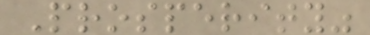Prosperity"
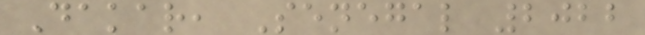Dakar, Senegal 2022
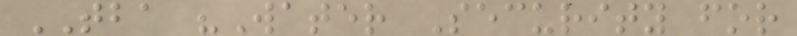TBA "Water Security for
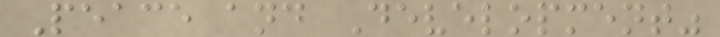Peace and Development"
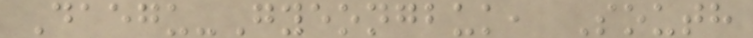Daegu-Gyeongbuk, South
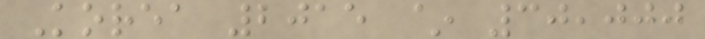Korea 2015 ~ 30,000
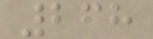268
